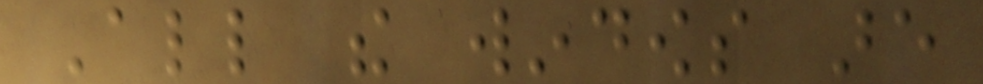All the windows are
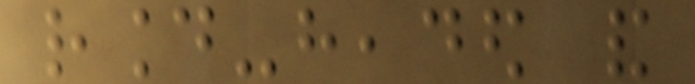round-headed and
